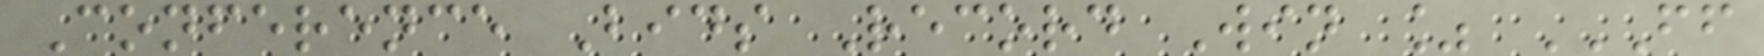Conference Bids Record Win % FF
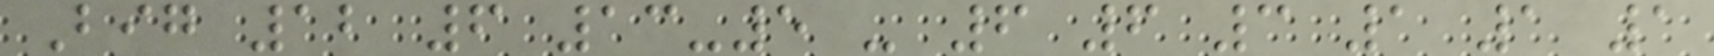Big 12 6 13-5 - 6 6 3 1 1 1
